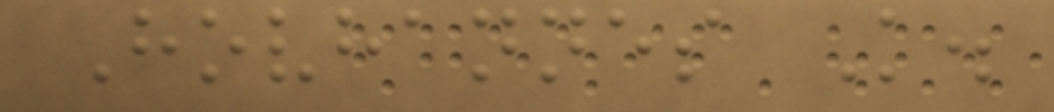Hovhannes K.
